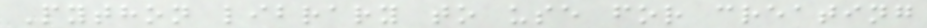Python library to use for creating
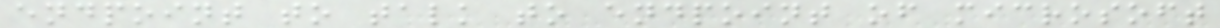endpoint to talk to endpoint of microsoft
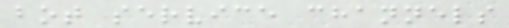bot service channels
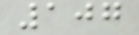107
